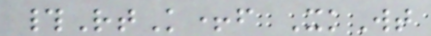#RtK+f XkWt
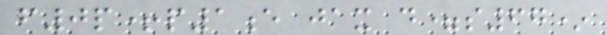f0p+p1e jax d=s67*
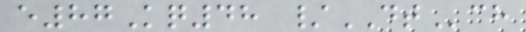e87Kq48 /DTch
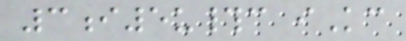3i5u#c iKc
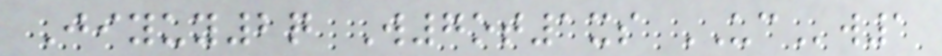Jiyuy2q W7ot1xs UCw1
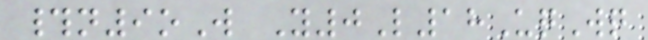#n9oW Y0L18UqWq
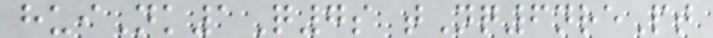huiNk1Q7s tNq6nrePt
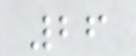26
